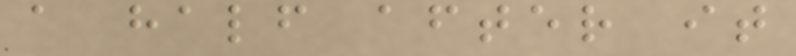a half after it
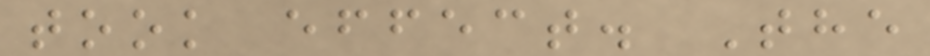took effect. The
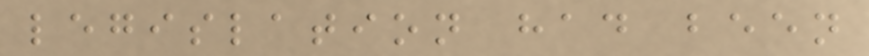legislation had been
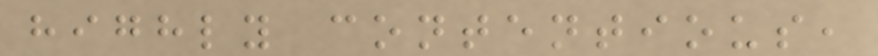highly contentious,
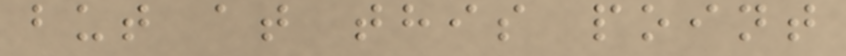but at this point
